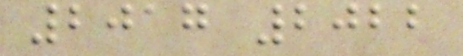2017 2022
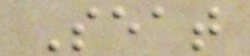Seat
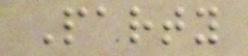Party
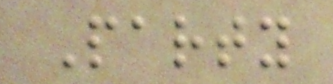Party
